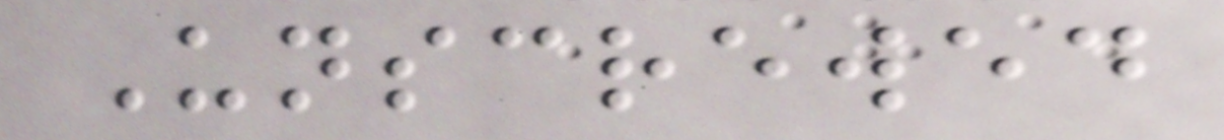Unscrewed
